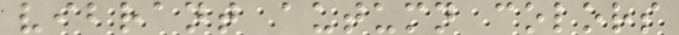vibrant autumn colors
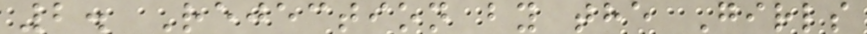2. Rejection by the Girls
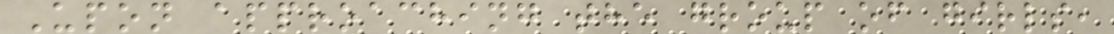Upon approaching the group of girls,
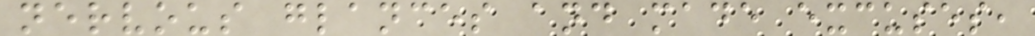nervous glances and made excuses,
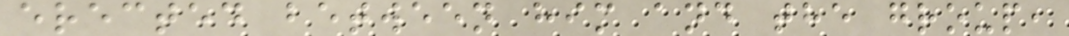erected between him and the group,
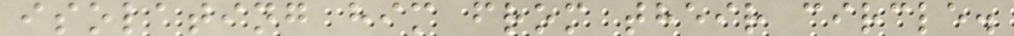isolating him from their circle.
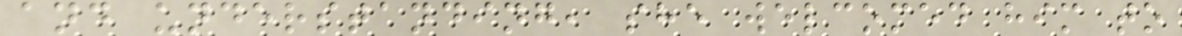and understanding, she welcomed him to
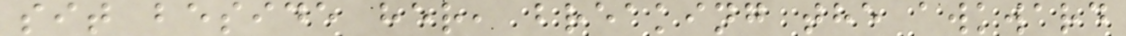sit beside her, breaking the awkward
